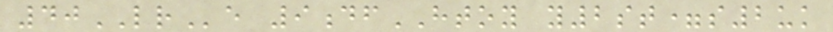40LRe 9dfHTOY y2st=s2uk
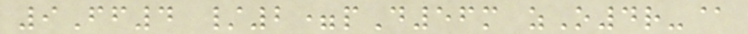9Ff4 /2=pD56m zO4r-@
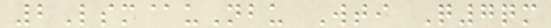2Lsm@uNbu Wti Q7qm
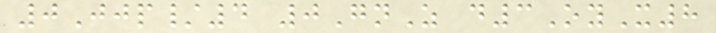0Jjp/4 0GnZ d3OyX8
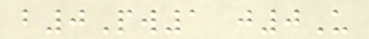b0Pw1 j0U
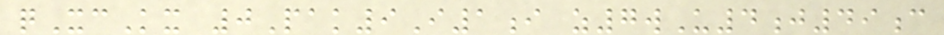qXcKx 0Pak9I1i z7wU4j49c
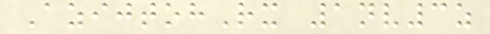AzijtohRx 1nv3z
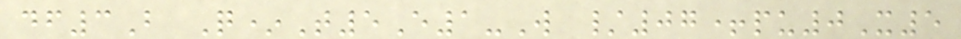df3B Q*T5E1-W /07+pu0X5
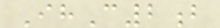IhC2b
